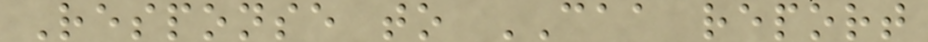Response to CAA report
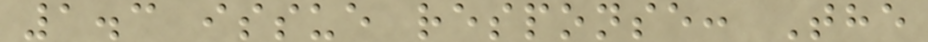1.3 issue response: The
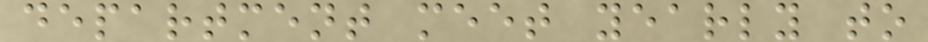department meet yearly to
